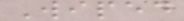Wiped
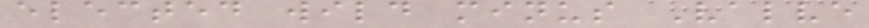elected wild minus Valve
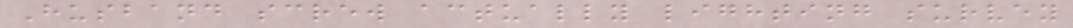Husband screw actually lighting survey
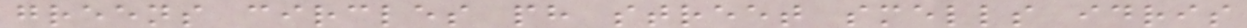greens circles ph street smells idris
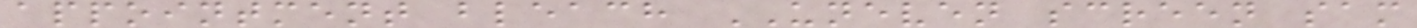appointment bleach UNEVEN screen sam
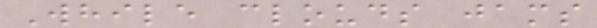While clouds jams
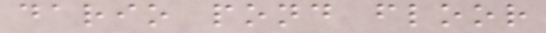dario pond floor
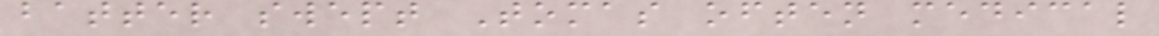batter swept Tomas often medical
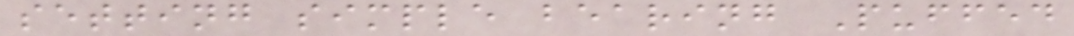setting simple bearing Puffed
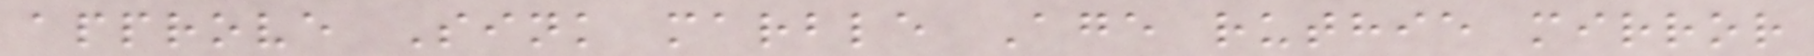approve Sink marble Age ruthie mirror
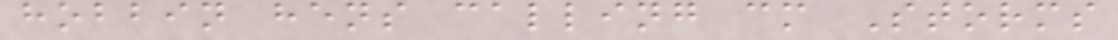hobbin hens calling cm Storms
